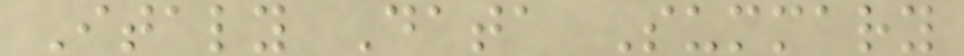Italy Data Summary
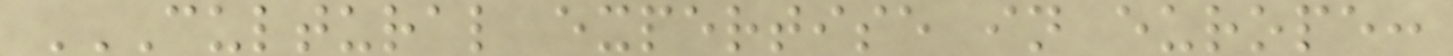CULTURAL EXPERTISE IN EUROPE:
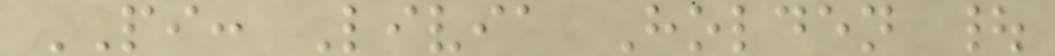PI: Livia Holden |
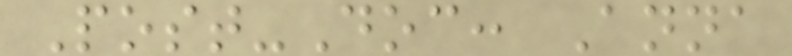Post-Doc: Anna
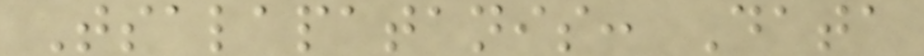Tsalapatanis: Data
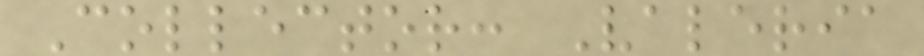Collector: Valeria
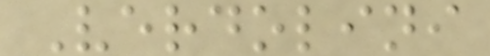Verdolini
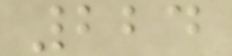224
